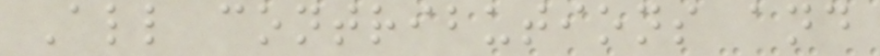All contributions and
